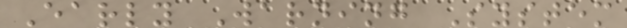Early Warning System
